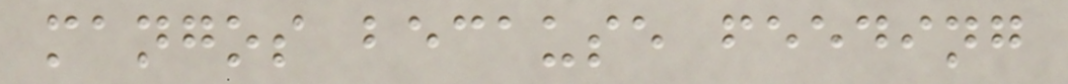mangos because feeding
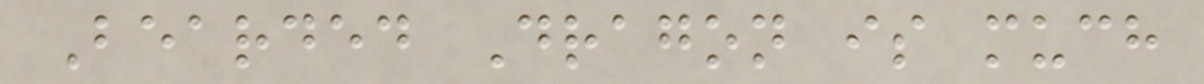Bearded Dragon is much
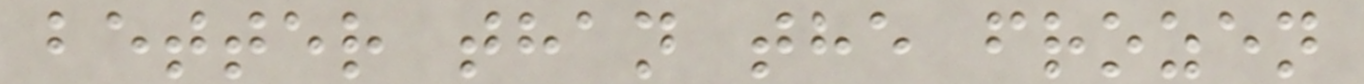better than the frozen
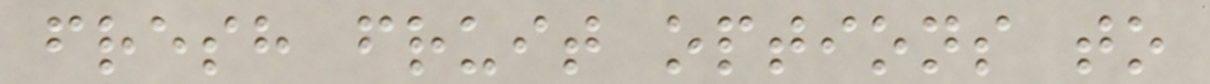fresh fruit options to
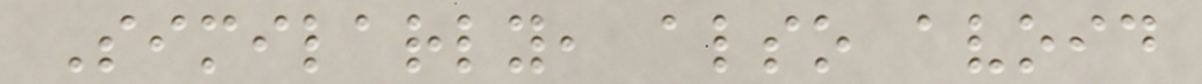Similarly, also avoid
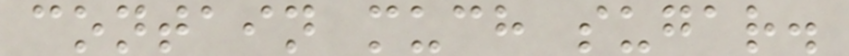contain much sugar.
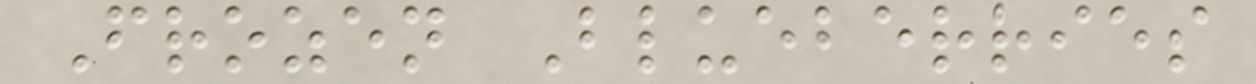Frozen Blueberries
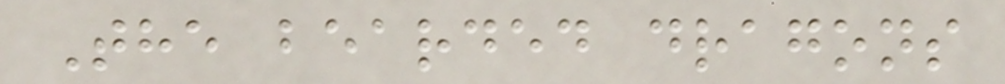The bearded dragons
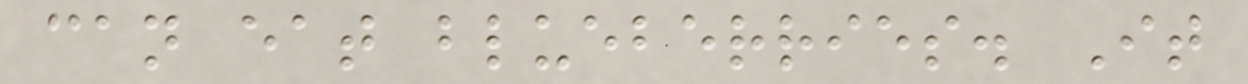can eat blueberries. It
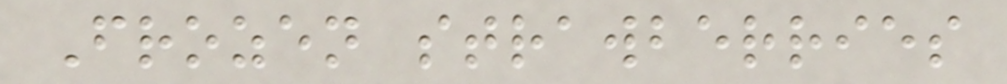Frozen strawberries
